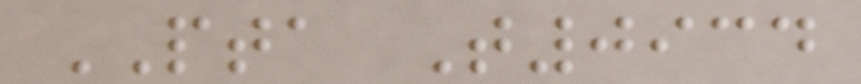PTA T0934
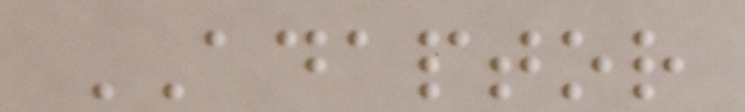ADAPTOR
